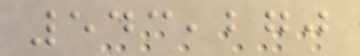543,270
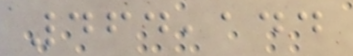464,144
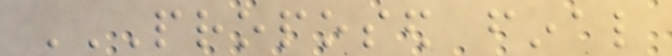PROPOSED FINAL
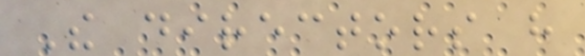The directors have
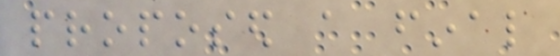proposed a final
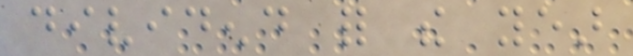dividend for the year
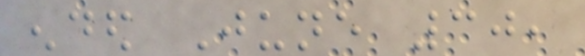ended June 30,
